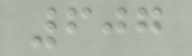607
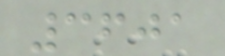3601
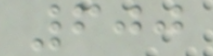600
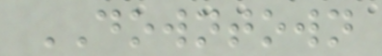DOWNTOWN
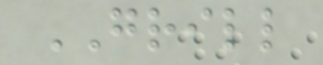GRILL
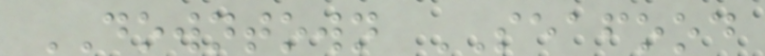DOWNTOWN SEAFOOD
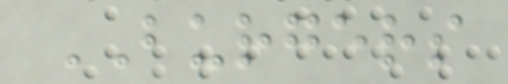BURGERS
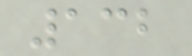132
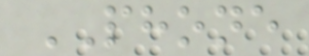PHONE
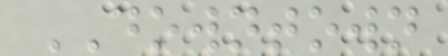DOWNTOWN
